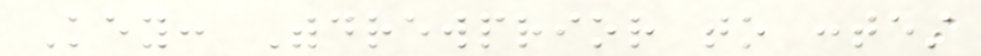Key: Withdrewprior to contest
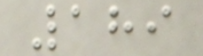189
